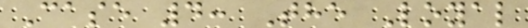Case 4: The Loyal
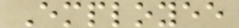Employee
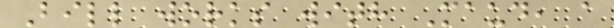Bill works with Maud, a
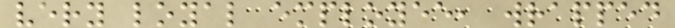very loyal employee, wrapped
